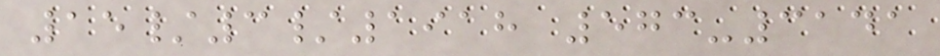15/3/1918 573-3141
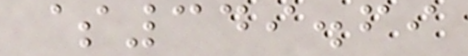$349.69
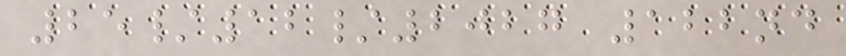25/12/2027 122nd
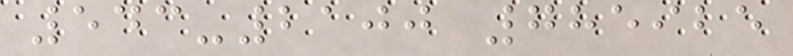543-2100 785925
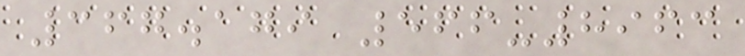367.179 566-8963
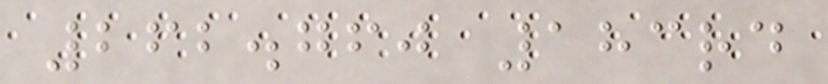262.760 183rd
